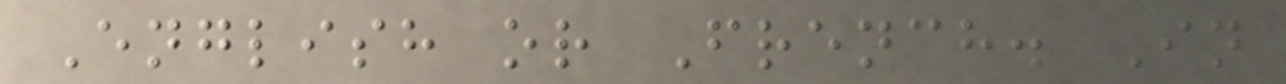English or French. In
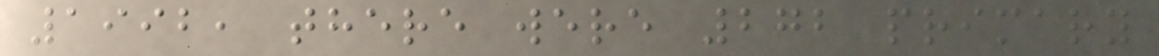1992, there were 272 primary
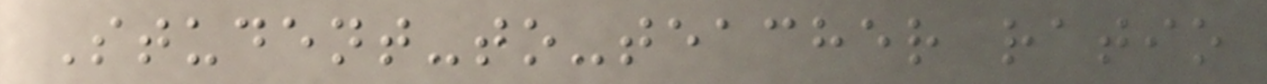Student-to-teacher ratio
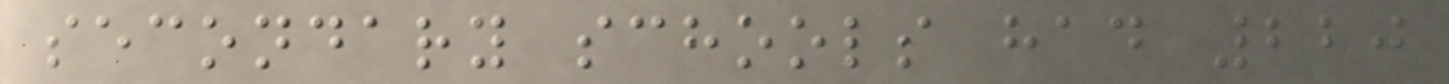secondary schools had 220
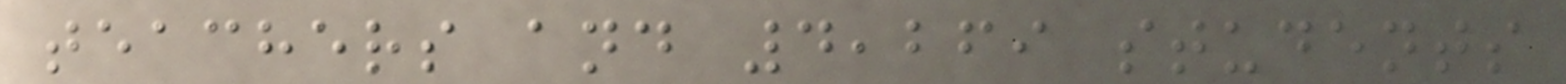teachers and 4,269 students
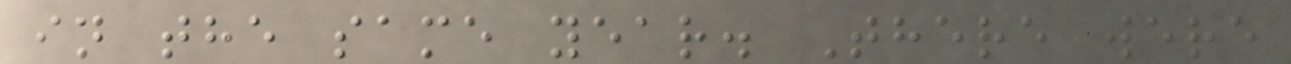in the same year. There were
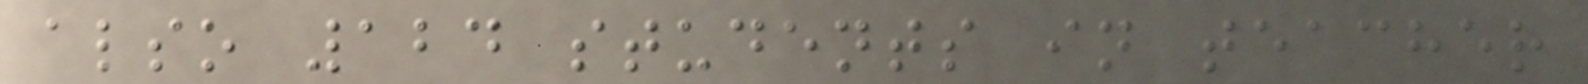also 124 students in teacher
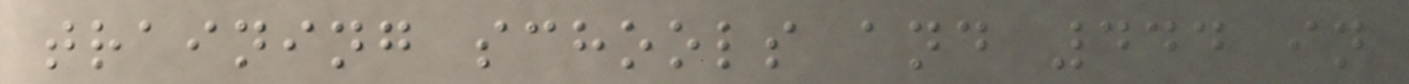training schools and 444 in
